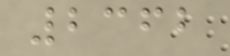2362
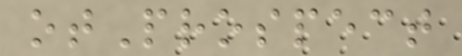otProspect
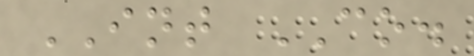INT CO.
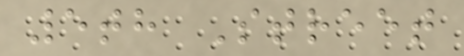5th Street
